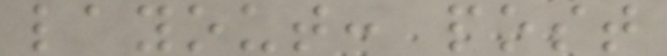layout: post
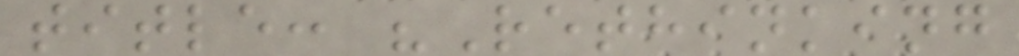title: "Rethinking
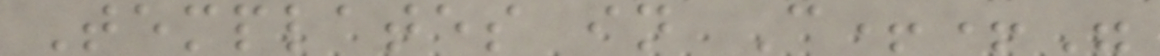Templates in C++"
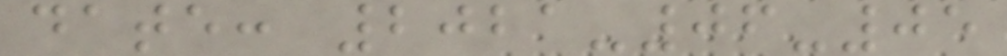date: 2021-06-05
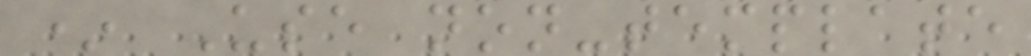* Use non-template
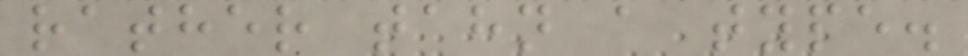rather tahn a type.
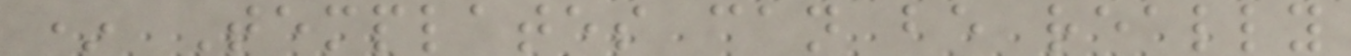* Templates can be really
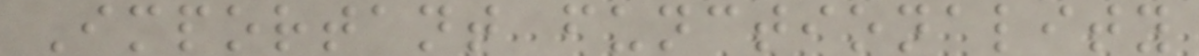Important functionality
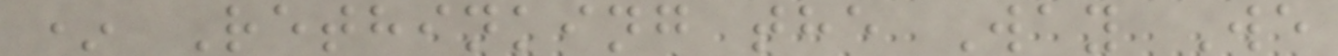* Rethinking the Way We
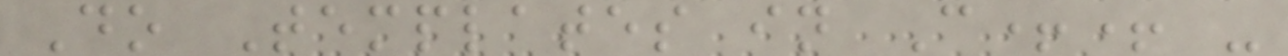Do Templates in C++ -
